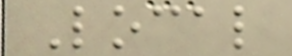Local
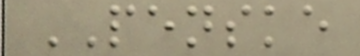PENSKE
